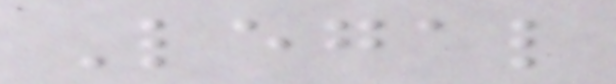Legal
